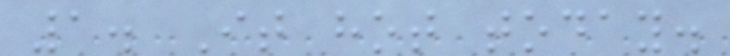1. It hot today.
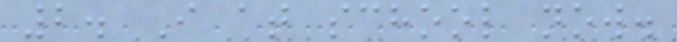2. I at school now.
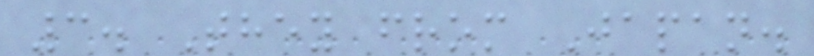3. They from Japan.
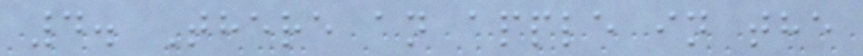4. There an apple in the
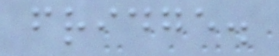fridge.
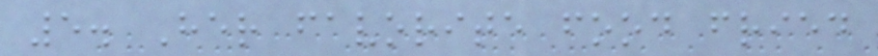5. Her favorite food fried
